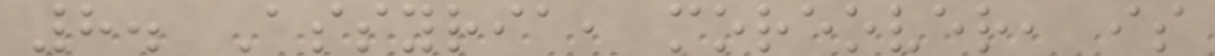8. Assyria, moreover, is
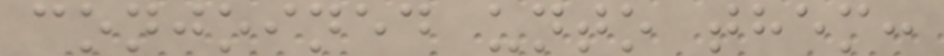conjoined unto them:
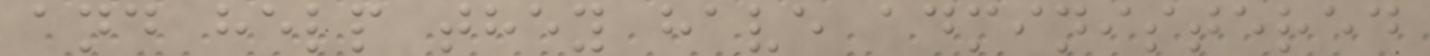and help they have administered
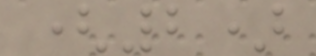(2)
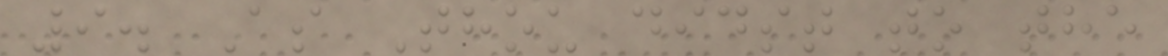9. As Thou didst to the
